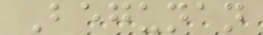Begunan
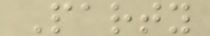Party
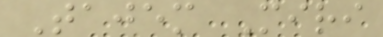Tajem Miri
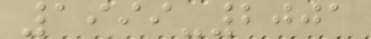1999-2001
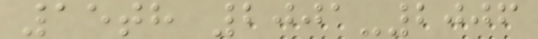15th 2001-2006
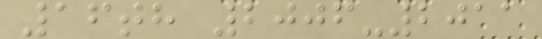16th 2006-2011
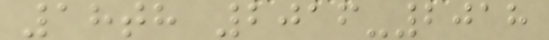18th 2016-2018
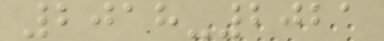2018-2021
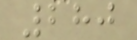280
